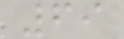69
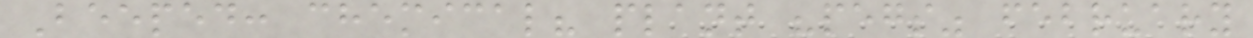Beeped: chemical? plant "pegs" february
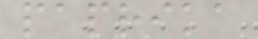paprika
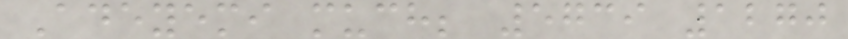Adeyemi much; 5739 1270
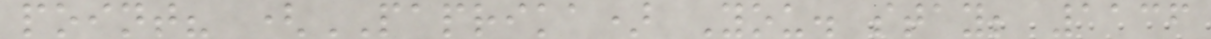point? (PAPRIKA) You. stay; 1136
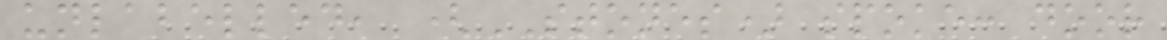unlabelled, (STONES) spoke: door
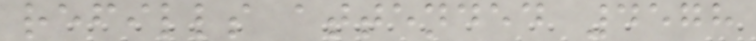refills attended 4578
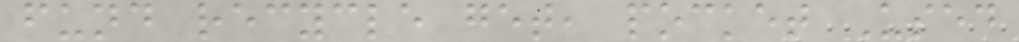fund recycle get, pocket Used
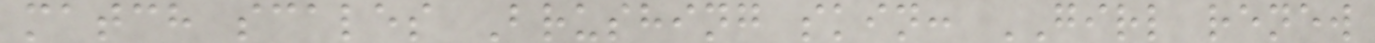match scales Brushing skin: GIRL renew
